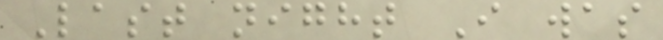Last night I was
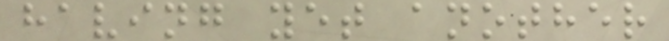having yet another
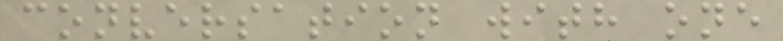conversation with one
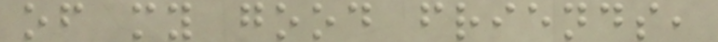of my good friends,
